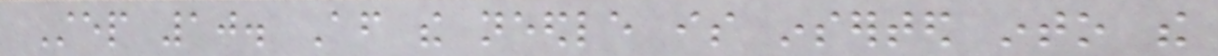Step 10. After the needle is inserted into the
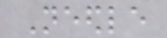Needle
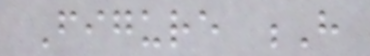Figure H
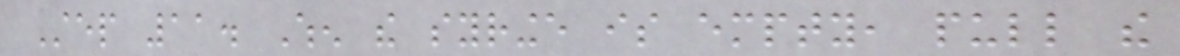Step 11. When the syringe is empty, pull the
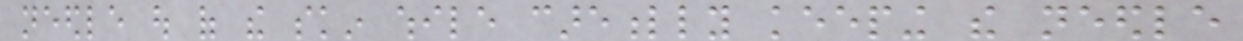needle out of the skin while carefully keeping the needle
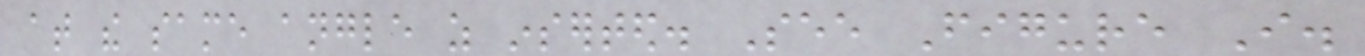at the same angle as inserted. See Figure I.
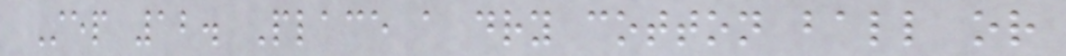Step 12. Place a dry cotton ball or
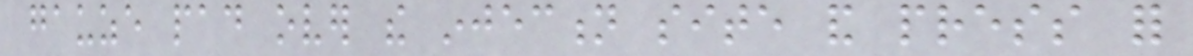gauze pad over the injection site and press for
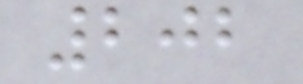202
